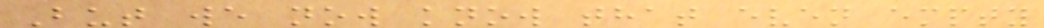But we now know that even empty
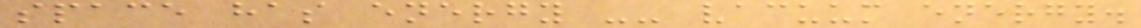space has energy -- vacuum energy.
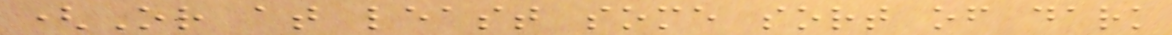(Or at least some sort of dark
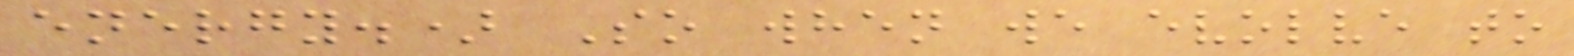energy.) So when we evolve to
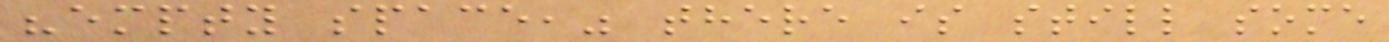"empty space," there is still some
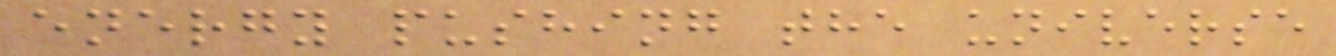energy pushing the universe
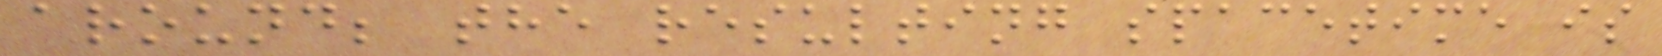around; the resulting spacetime is
